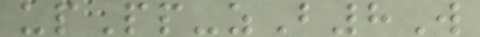upPp-zB8W
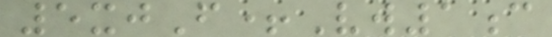5xjF+Vw1c
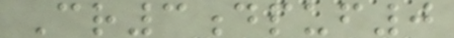Cr3dpuf0
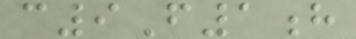c9F1h
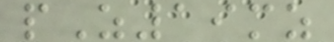pZ19mz
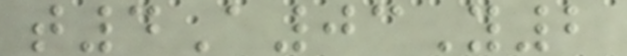t4A03Y2
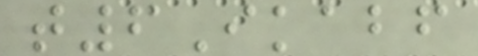t6Ikabf
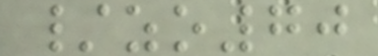/zo70
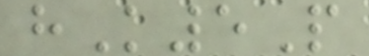hK5P
